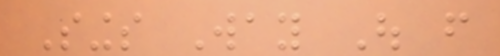Sings Way Out from
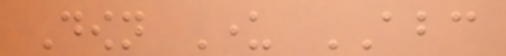Down Under ABC
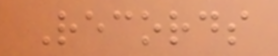Records
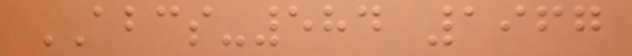ABCS-584 1967
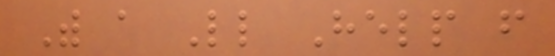With a Little Help from
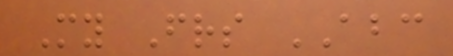My Friends ABC
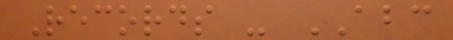Records - ABC
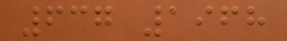637 1968
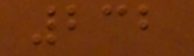232
